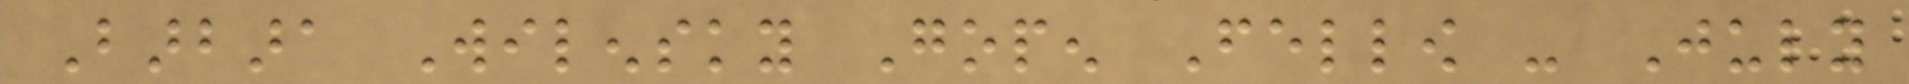Barbara Wilensky Gopen Fellow - July
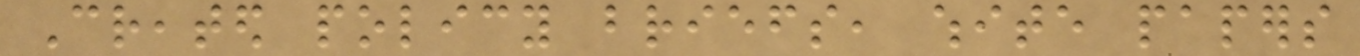Created policy briefs, white papers
